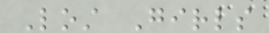Lost Girls
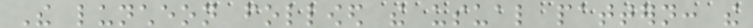The luncheon followed the usual pattern: the
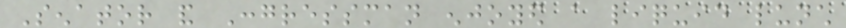Senator and Congressman enjoyed a liquid lunch
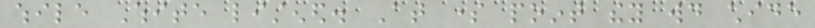while White listened. At some point they would chide
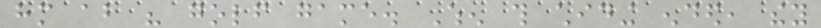him about his golf game. When this chiding ended, they
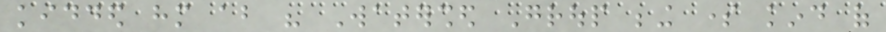kidded him about his Watershed Group being some kind of
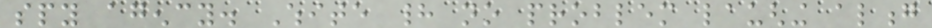spy agency. White had no problem laughing along
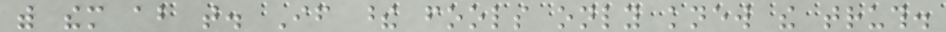with them about that. If these fools only knew the truth.
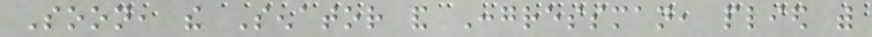Soon, the Senator and Congressman, plied with
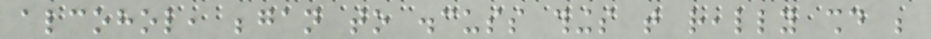alcohol, began to discuss things that really should be
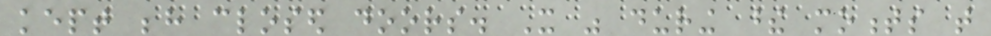kept behind closed doors. It was during these moments that
